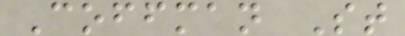Coffman St
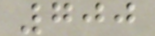700
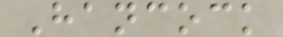Hancock
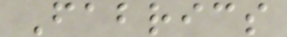Fabrics
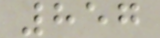857
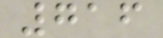716
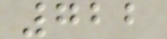722
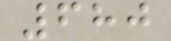680
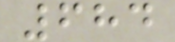684
